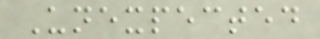Unexpected
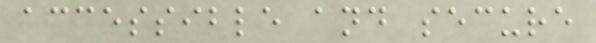accessible and secure
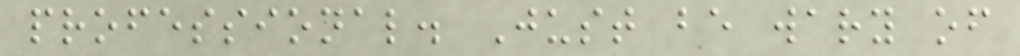professional. Just be wary of
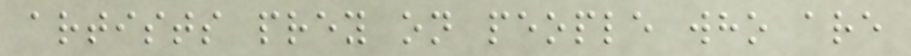artists prey on people who are
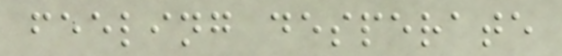feeling desperate
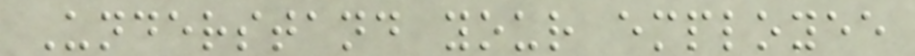Understand your employee
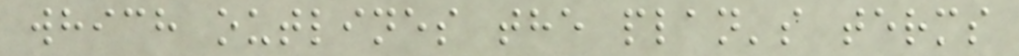which outlines the plan's terms
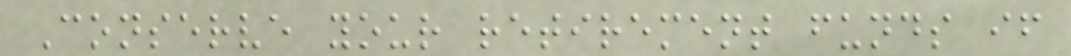Conserve your retirement funds if
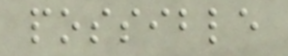possible
